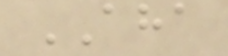AHA
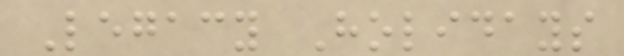Legacy Holidays
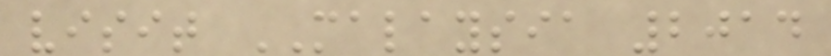visit MALAYSIA 2014
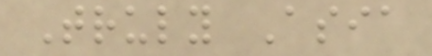Truly Asia
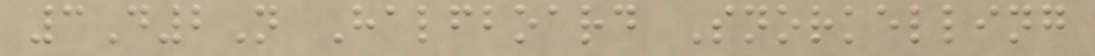3D2N Halfboard Snorkelling
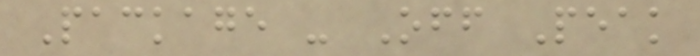Package - Off Peak
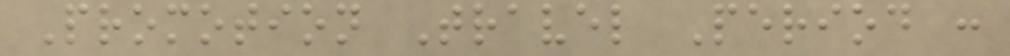Promotion Travel Period :
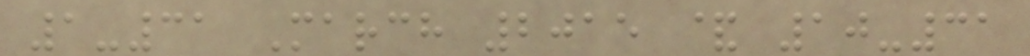1-31 March 2015 & 10-31
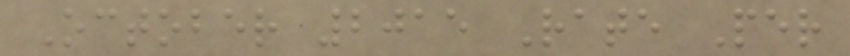October 2015 Rate Per
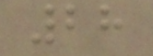28
